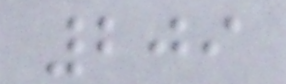209
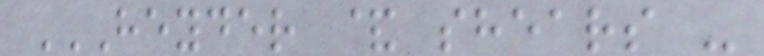HEYDER & SHEARS -
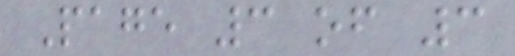Page 3 of 3
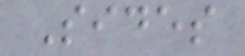Sides
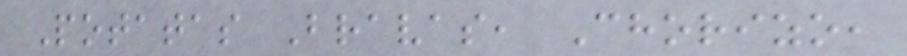Potatas Bravas, Chorizo,
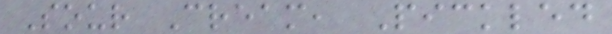Sour Cream, Pickled
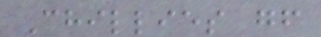Chillies gf
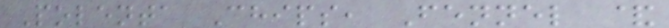Polenta Chips, Fennel &
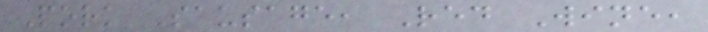Pork Sausage, Red Wine,
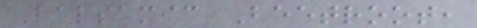Balsamic Beetroot,
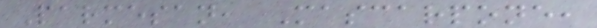Parmesan, Mascarpone,
